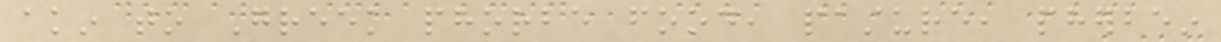akin to Greek phorbe food, pasture, pherbein
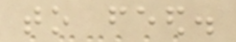to feed.
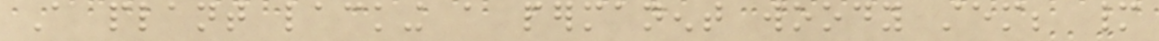A plant lacking a permanent woody stem; many
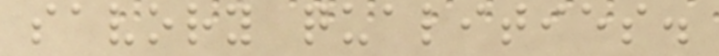savory qualities.
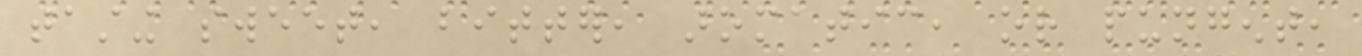tasting sweet, bitter, aromatic, or pungent,
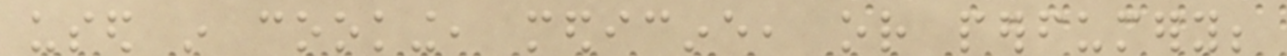used in cooking, medicine, or perfumery;
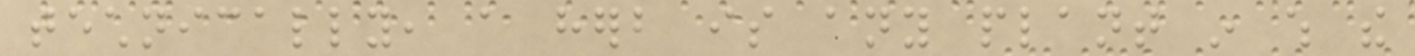technically, a herb is any plant in which the
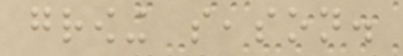growing season.
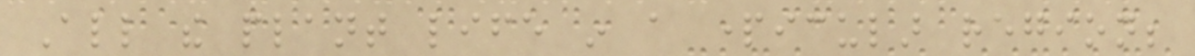All the plant life in a particular region;
